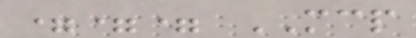=== MCP
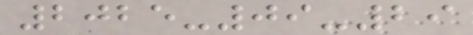2025-09-29
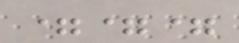===
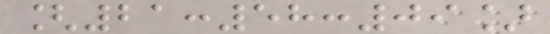[21:58:09]
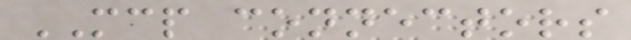MCP connectors
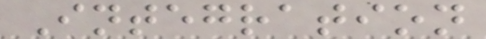Integration
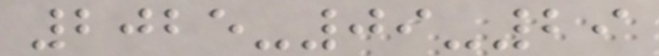2025-09-29
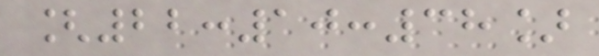[22:10:38]
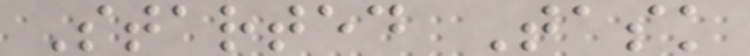Started Task
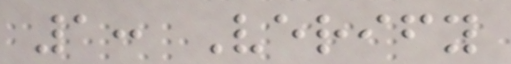1: Verify
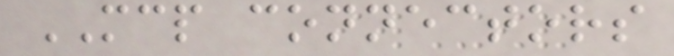MCP connectors
